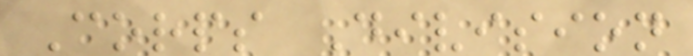Corps Division
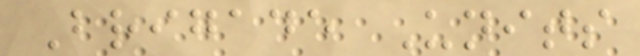Brigade Units
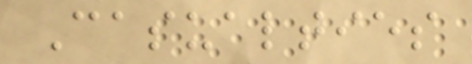Casualties
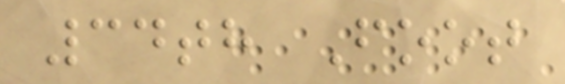34th Foot
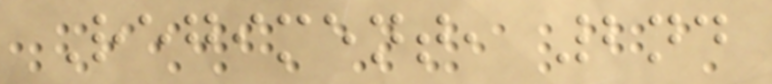Regiment, 2nd
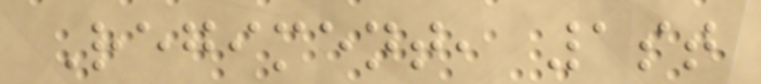Regiment, 1st
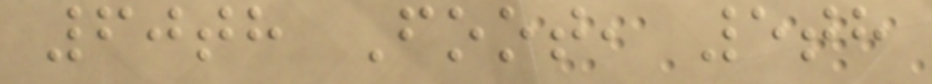60th Foot, 5th
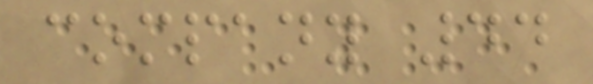company 44
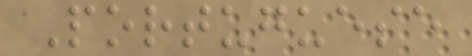Portuguese
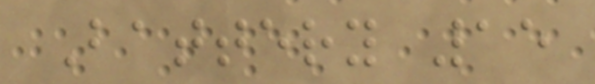Battery 15
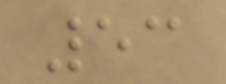53
